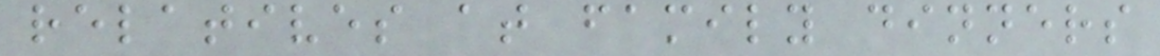relatives at family dinners
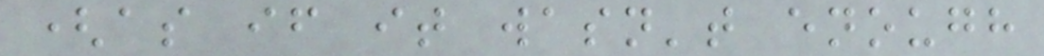(as if it wasn't enough
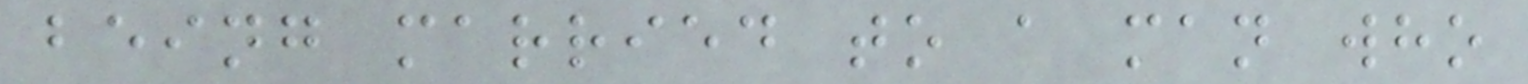being married to a man who
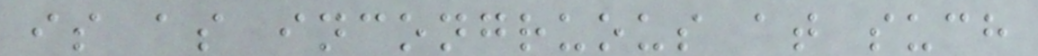is as incongruous at such
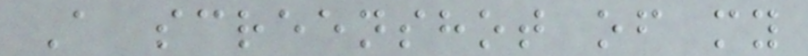A screenshot of my
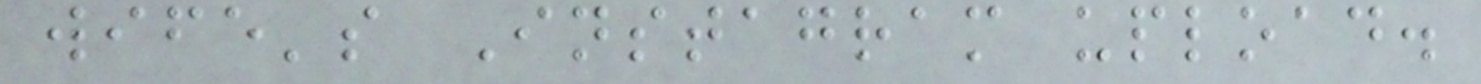wife's Instagram upload.
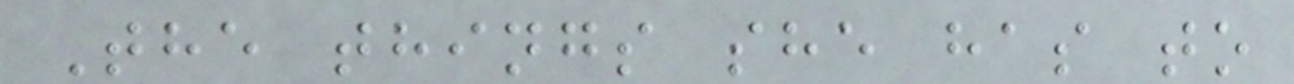The things she has to
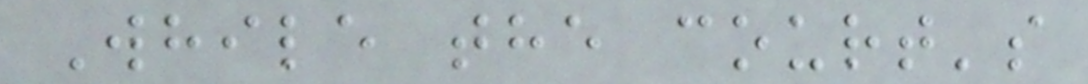While the court's
